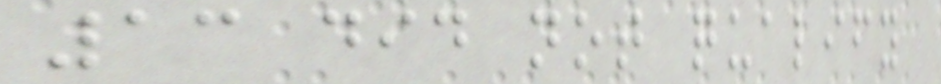13 did not qualify
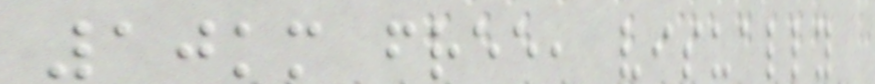10km free, visually
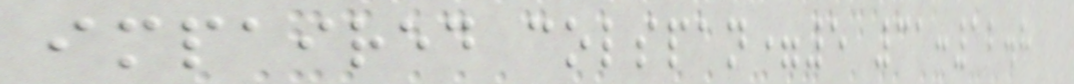impaired colspan=5 31:12.8
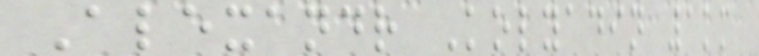Alexandr Kolyadin 1km
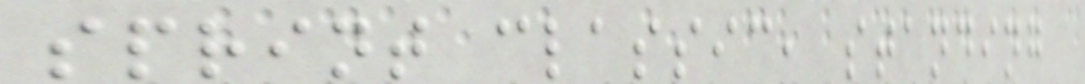sprint classic, standing
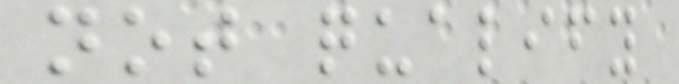not qualify
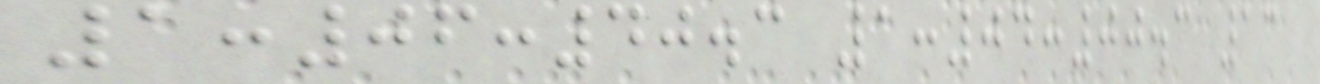1:06:40.3 1:04:00.3 13
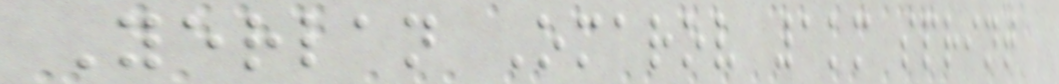Yerlan Omarov 1km sprint
